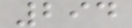294
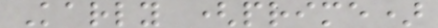Karly (prime)
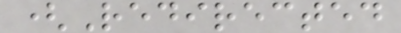(Redirected
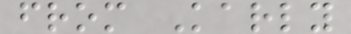from Karly
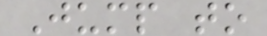Jump to
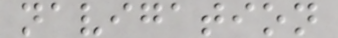navigation
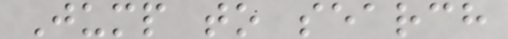Jump to search
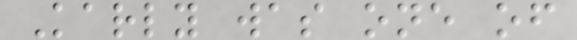Karly was one of
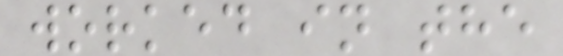worked in the
